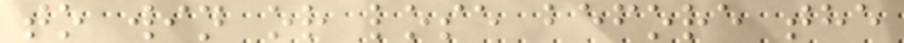to win or lose before the
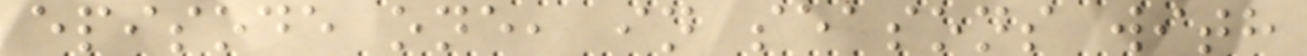episode one, in seasons with
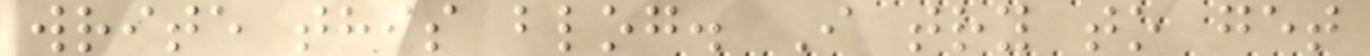write this blog. I try to get
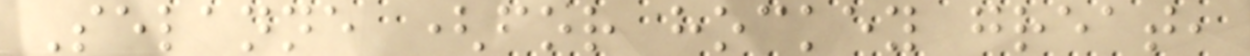Selanne (for hockey great,
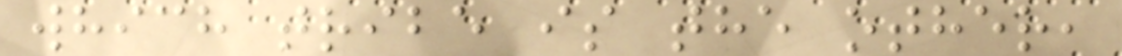which tribe is the other,
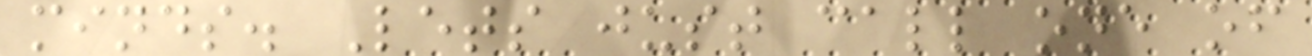minds. Lets just call one of
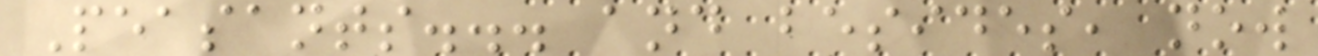Peasants... and besides, now
